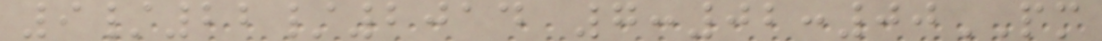9/22/2014 7:02:00PM
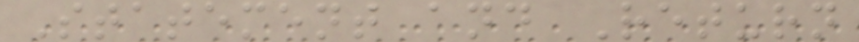Statement and Return
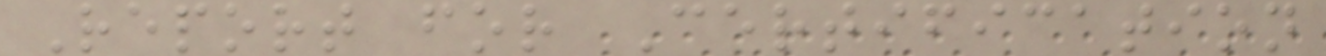Report for Certification
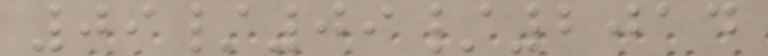09/09/2014
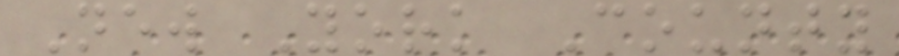New York County
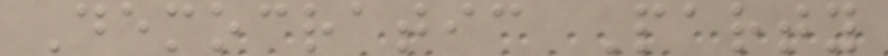Democratic Party
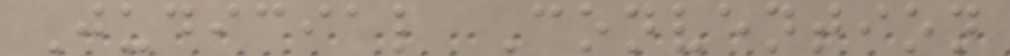Judicial Convention
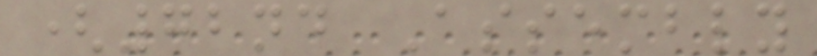(72nd Assembly
